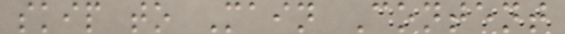skip to Main Content
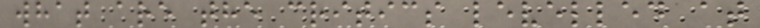what are the critics levelled at
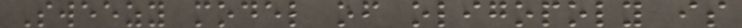Sweezy model of oligopoly is
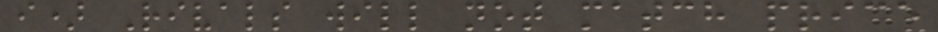i) Rivals will not match price
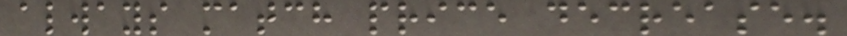always match price decrease.
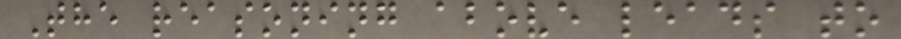The reasoning above leads to
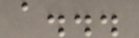a...
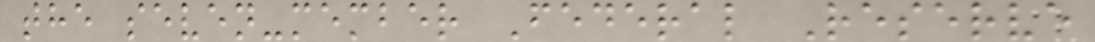the seven-member Federal Reserve
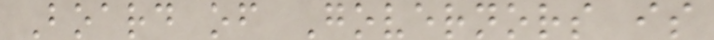Board of Governors is
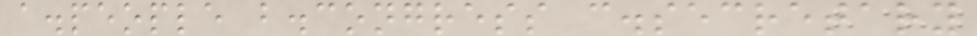a.people b.congress c.secretary
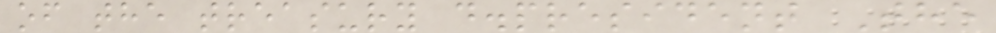of the treasury d.president The
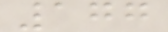177
